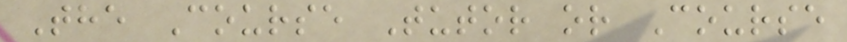The Course Tutor or Course
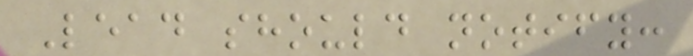Lead should notify:
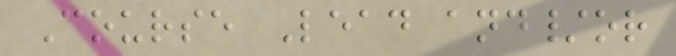Course Lead and/or
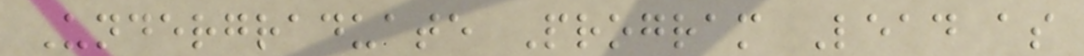Undergraduate Program Lead as
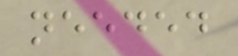needed
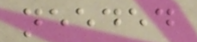needed
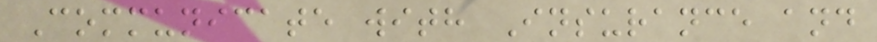Communicate with Insurance and
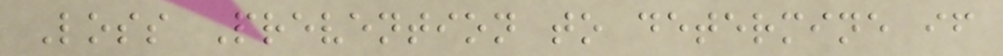Loss Prevention to determine if
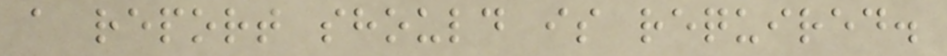a report should is required.
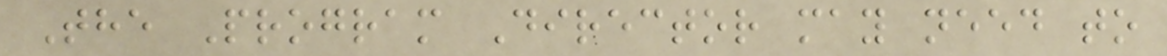The Program Director may need to
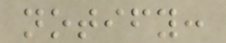notify:
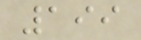199
